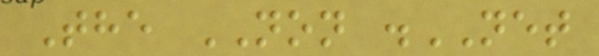The NON .NET
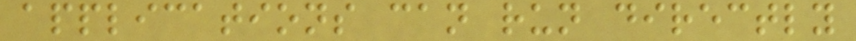applications can run directly
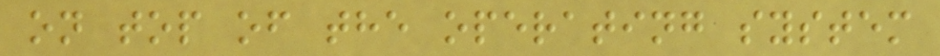on top of the operating system
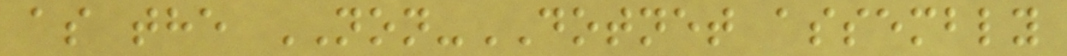as the NON-DOTNET assembly
